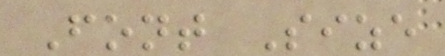Font Size
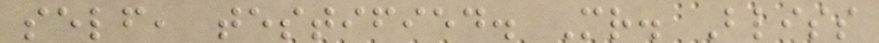self, testified. Mr. Bliss
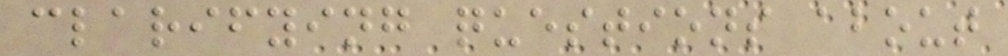clarifying questions about
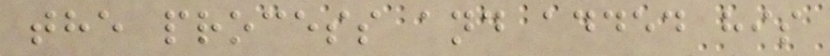the process and added his
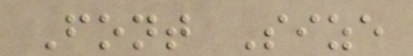Font Size
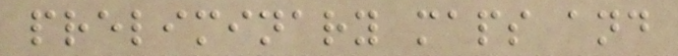preliminary maps and
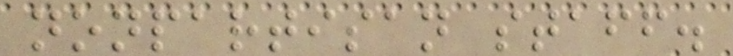nonpartisan staff.
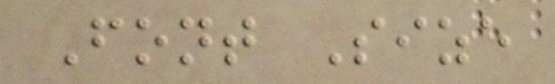Font Size
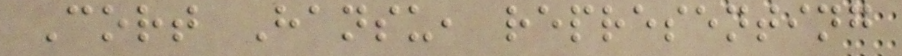Cort Hansu, representing
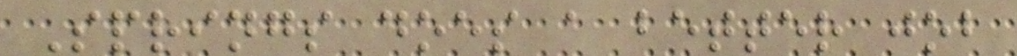Springs does a better job
